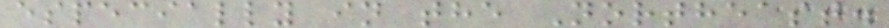especially in the Northeast.
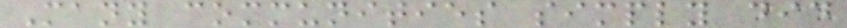Many communities simply did
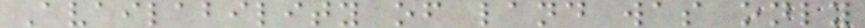Availability of land was only
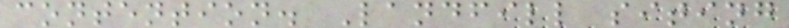contention. Landfill siting
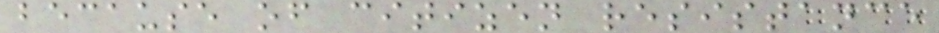because of citizen resistance
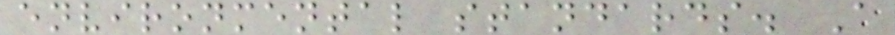environmental standards. A
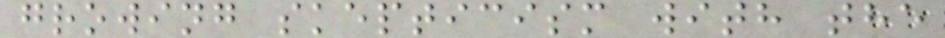growing skepticism with the
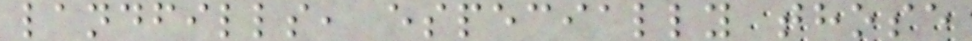landfills, especially those
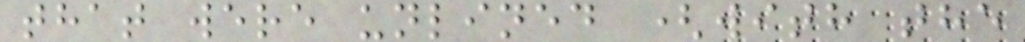that were unlined (with the
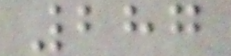287
